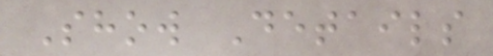Show Details
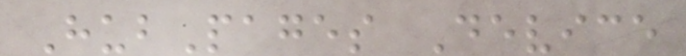HubPages Device
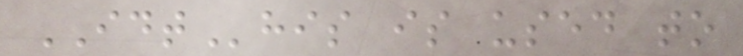IDThis is used to
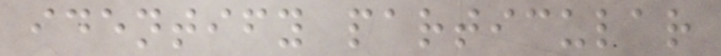identify particular
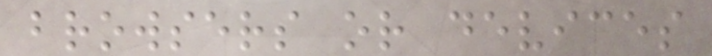browsers or devices
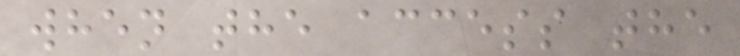when the access the
